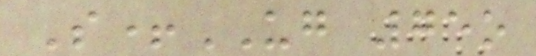S+UG 75o
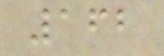162
